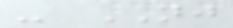- NJ
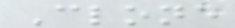Clone
